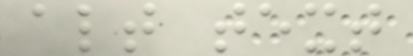alt text
